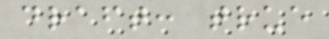draft: true
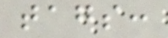tags:
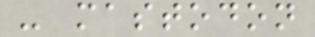- mastodon
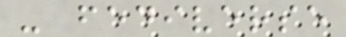- fediverse
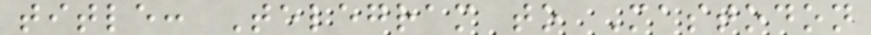title: Telegram to Mastodon
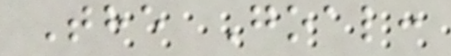The Goal:
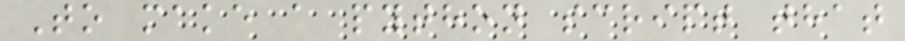To make a python script that
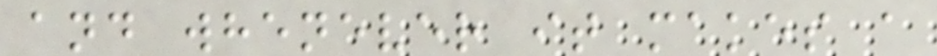and whenever it makes a
